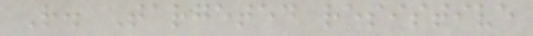R. Targeted resistive
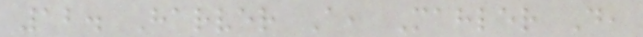12. Harver A, Mahler D,
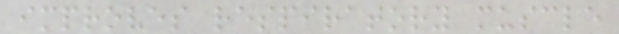improves respiratory muscle
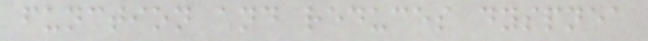function and reduces dyspnea
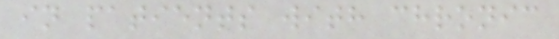in patients with chronic
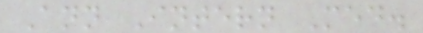Ann Intern Med.
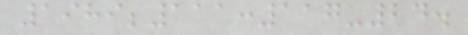1989;111:117-24.
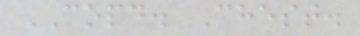COPD. Chest.
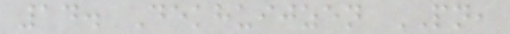14. Dekhuijzen PN,
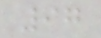97
